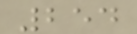254
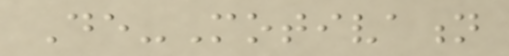De-Motivation
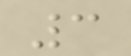3
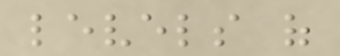levels of
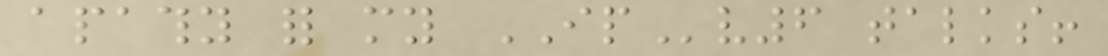apathy for my IPv6 talks!
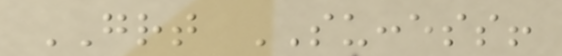GREAT SUCCESS!
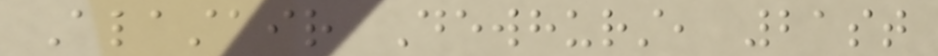Alastair Dewhurst, 21st
